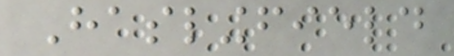Haslingfield
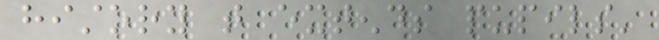history that extends pupils'
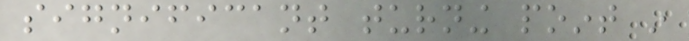significant turning point in
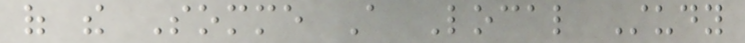of the Somme A Local Study
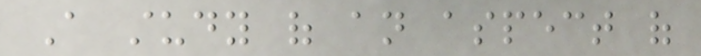A study of an aspect of
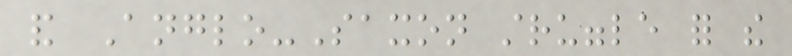and Anglo-Saxon struggle for the
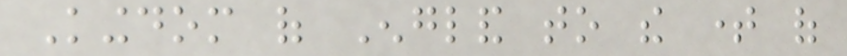Kingdom of England to the time of
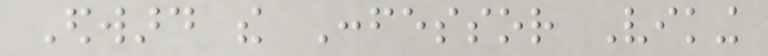Edward the Confessor Viking
